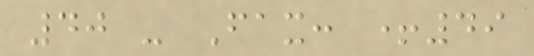40 - Fax: +49
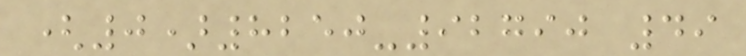(0)8250-92790 49
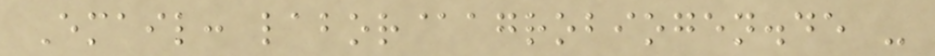Email: labor@agrobiogen.de -
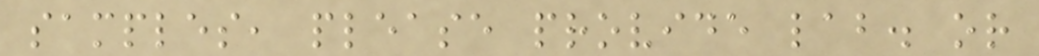samples, please provide lab. or
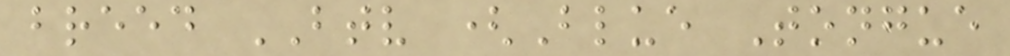breed BTV (Blue Tongue
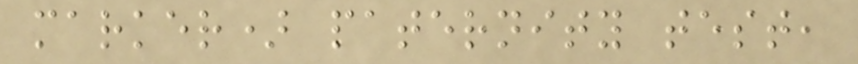marker) paternity test,
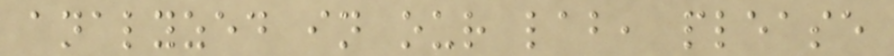analyzed in our lab, please
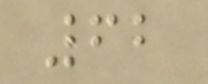62
